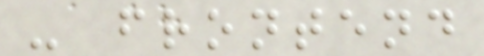- frontend
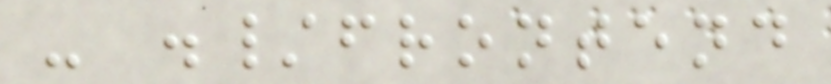- ./frontend
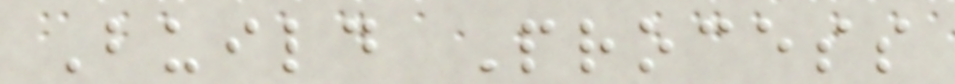Build Process
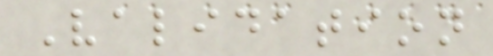Validation
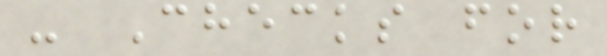- Checks for
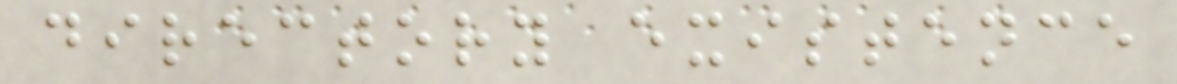directory existence
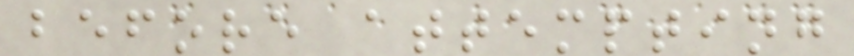before attempting
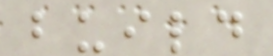build
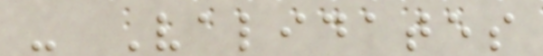- Validates
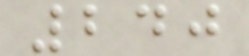240
